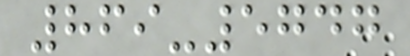869-5747
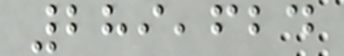289,624
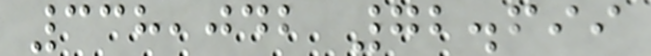338,042 72.699
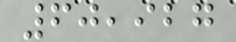60,927
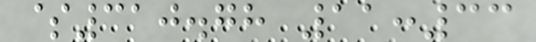$310.78 11:33
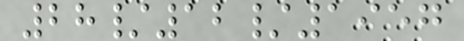28/12/1957
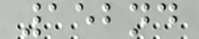152nd
